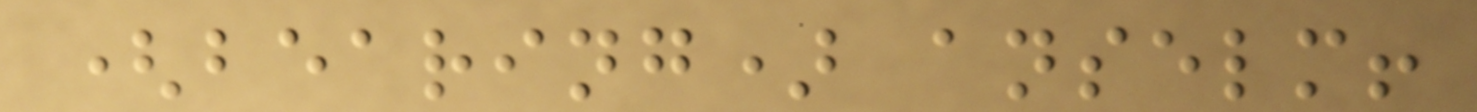(bearing) anselm!
